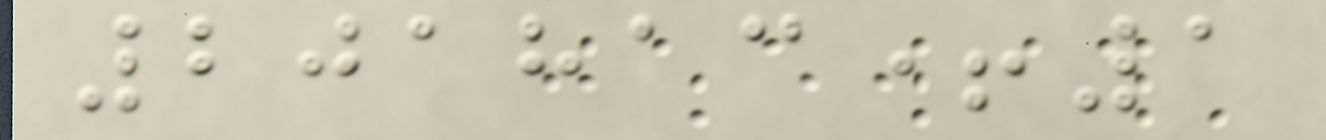201813+1
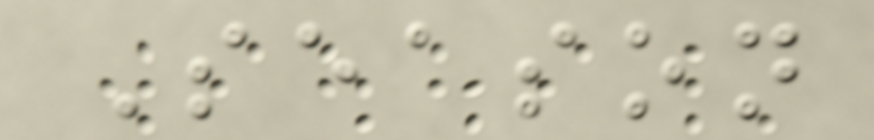Season
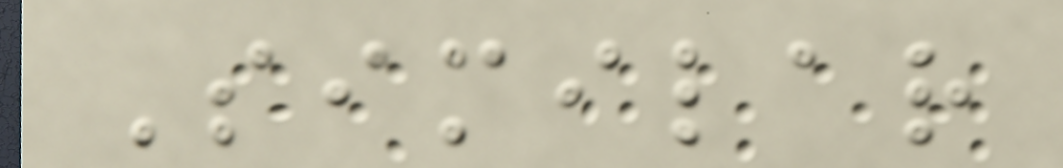Similar
